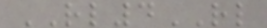RL4RL
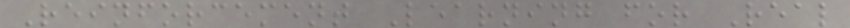Reinforcement Learning for Real
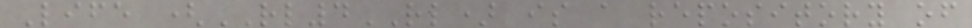Life (RL4RL) is a repository of
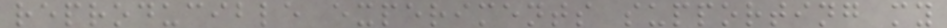reproducible experiments supporting my
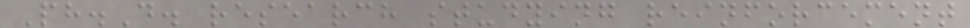Ph.D. research studying reinforcement
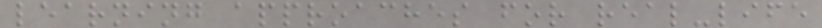learning approaches for real-life
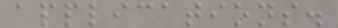applications.
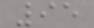95
